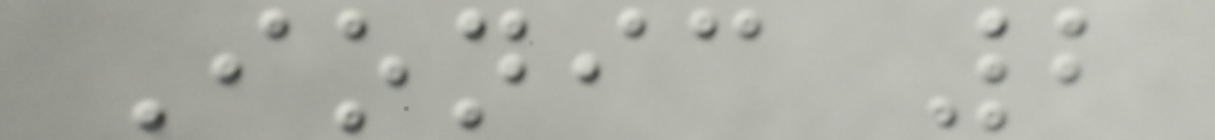Ionic 2
